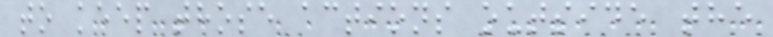to keep those actions outside the
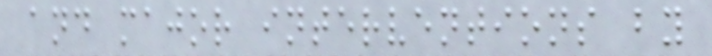and major interventions by
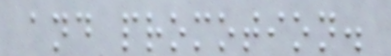and promotion.
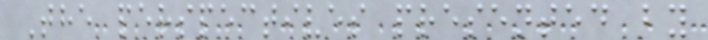The perspectives presented by
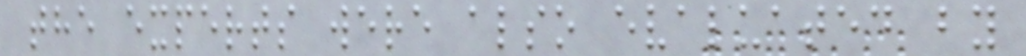the experts were also evaluated by
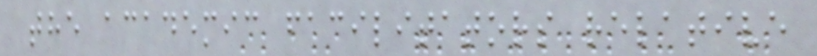the academic facilitators relative
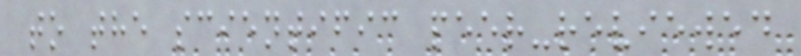to the scientific peer-reviewed
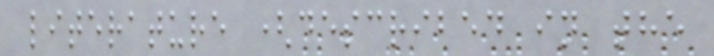literature (described in the
